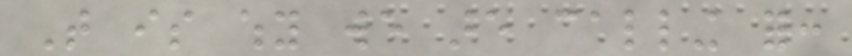That is why we are calling for:
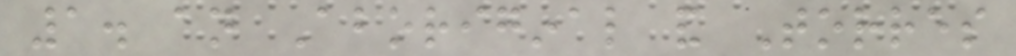1. an Aboriginal and Torres
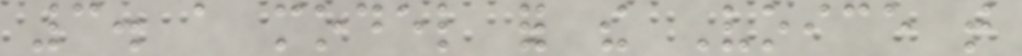3. a model for the Voice that
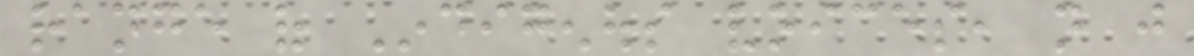range of Indigenous voices, not just
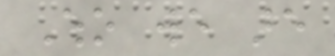Who we are
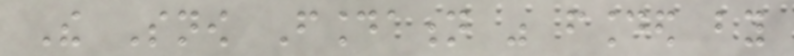The Snow Foundation was founded by
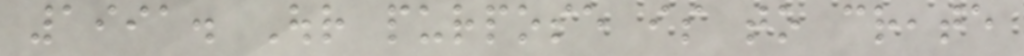1991. Our purpose is to create
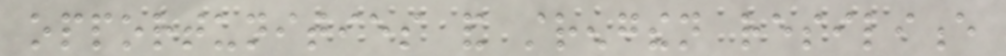opportunities and strengthen resilience
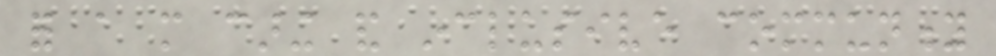for a more caring and inclusive community
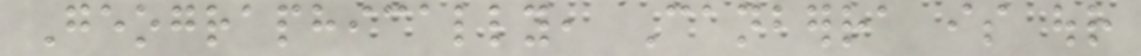Geographically, Canberra is our
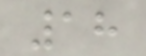18
